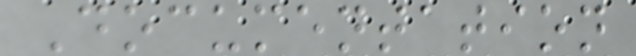Documentation
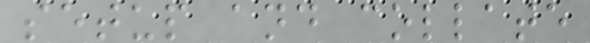setup and collate
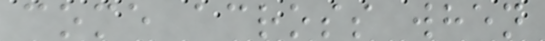come across when
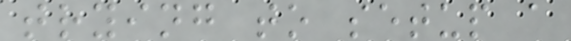trying to setup a
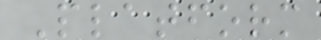Platform
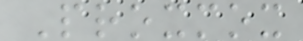Proxmox
